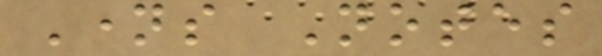Names Notes
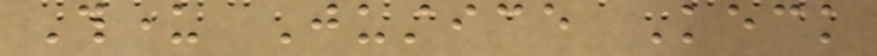Thunder Justice Keck
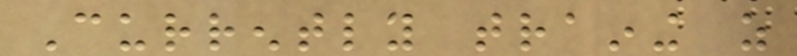Currently training as
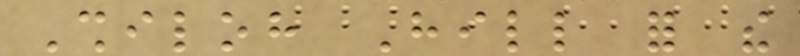Shiloh Hill for the
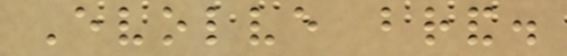Evolve brand.
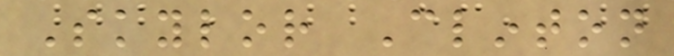Skylor Clinton
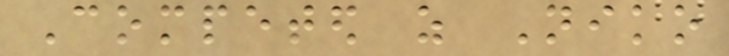Competed as Niko
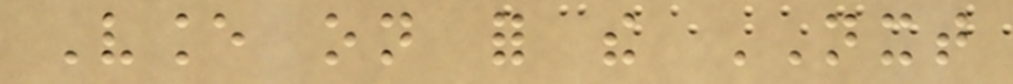Vance on for the NXT
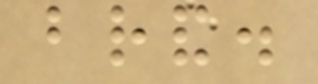brand.
